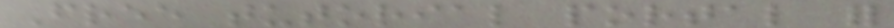Free tutorial portal for
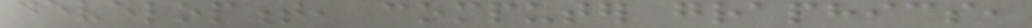development, computer graphics,
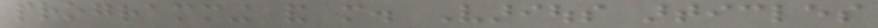programming and more. Various articles
